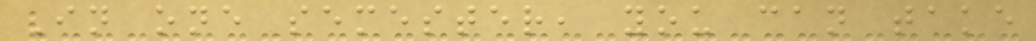In one semester, you can take
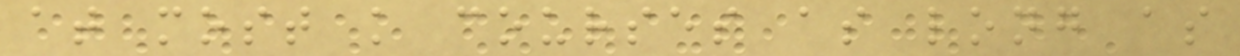at most k courses as long as
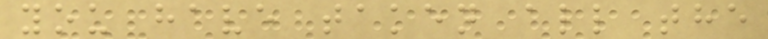you have taken all the
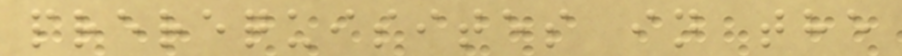prerequisites in the
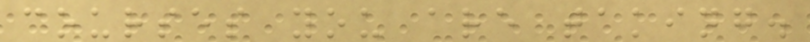courses you are taking.
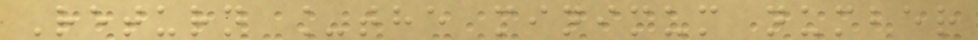Return _the minimum number
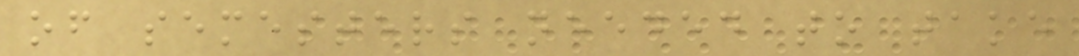of semesters needed to take
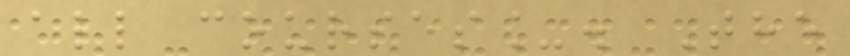all courses_. The
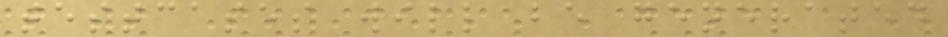testcases will be generated
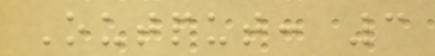Output: 3
